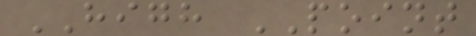HIGH POINT
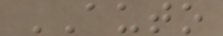AUTO
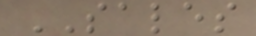SALES
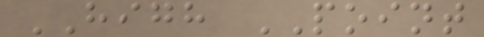HIGH POINT
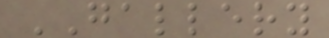GALLERY
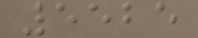5525
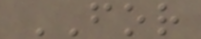FOR
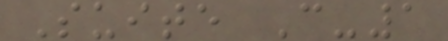Suite C-1
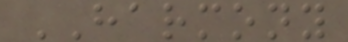HARMONY
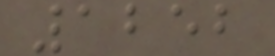1252
